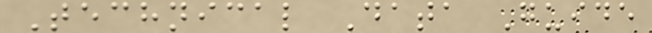Technical Data Guide
